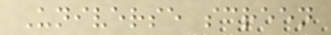Universe screen
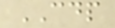CDP
